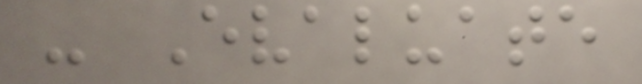- Evaluate
